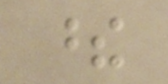these
